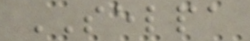SELPA
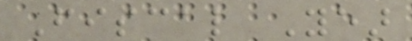Fiscal Year
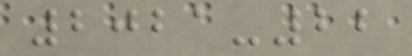2021-22
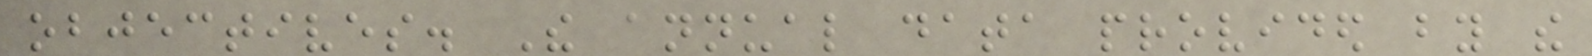objectives. The annual data provided by the
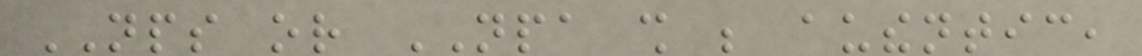NPS or NPA shall be authentic,
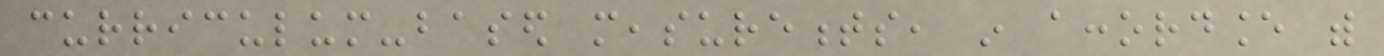curriculum-based measurements, in accordance with
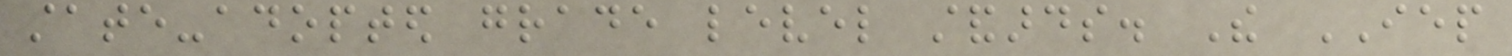state-adopted grade level standards. The IEP
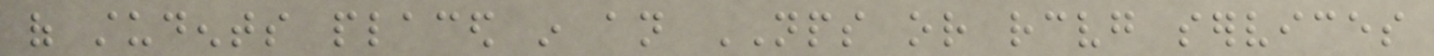of students placed in an NPS or receiving services
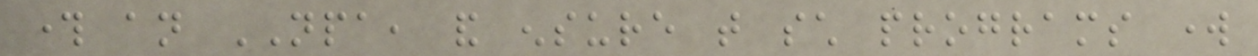through an NPA, and ensure that such programs work
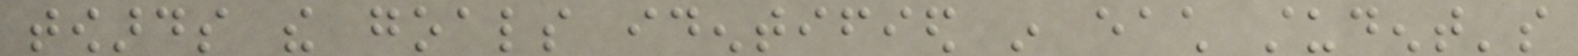towards the goals identified in each student's
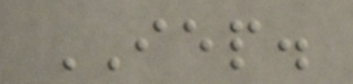IEP.
